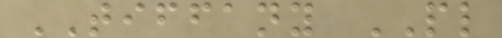TIFFANY PL
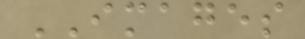IMAGES
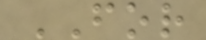FOR
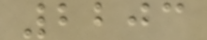2203
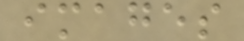images
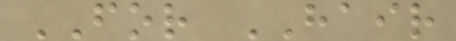FOR HAIR
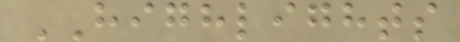HIGHLIGHTS
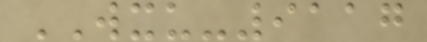WXU-9117
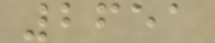2651
